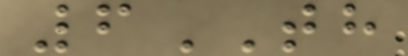6TH
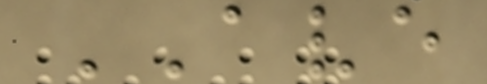AVE
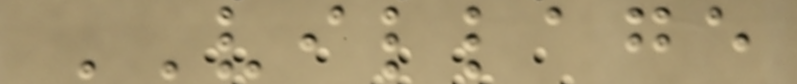VILLAGE
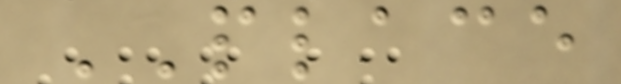PLACE
